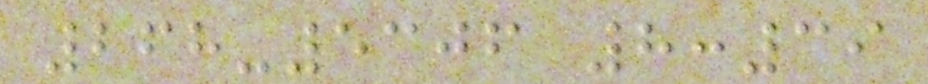268-5306 8:39
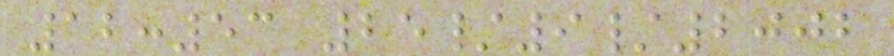12:53 25/9/2002
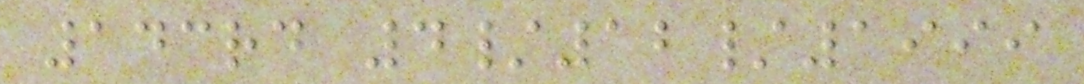143rd 4/12/1999
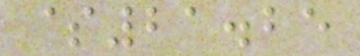$21.25
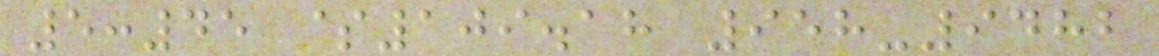5:45 $109.18 958-9482
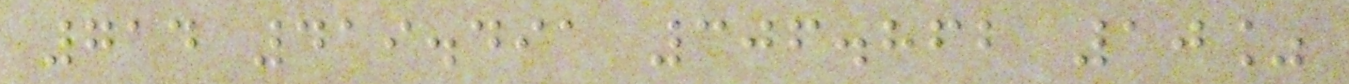714 419.491 306.862 10%
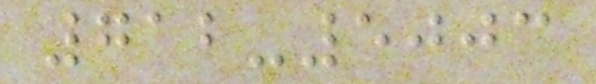712-5003
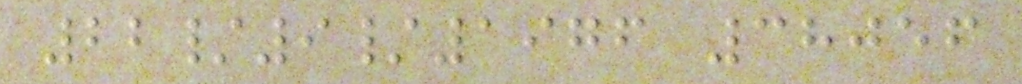22/9/1976 38056
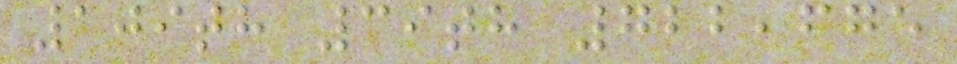109th 39th 722,675
